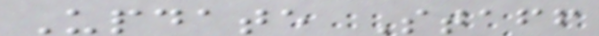Update Staff
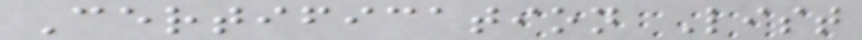Certification List
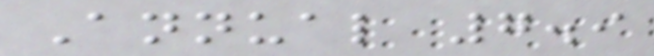Annual 7.9
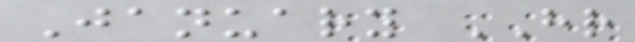January HR
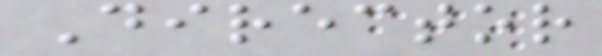Director
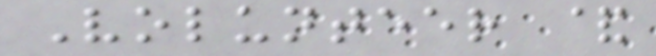Volunteer &
